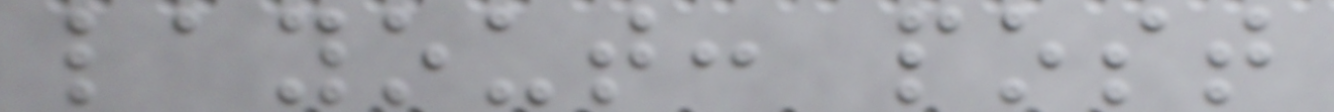layout: post
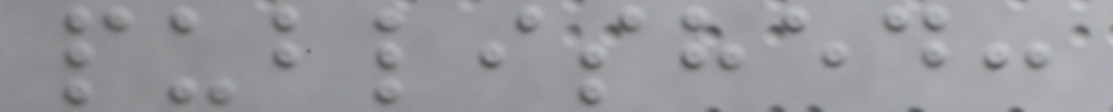published:
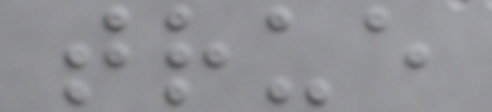true
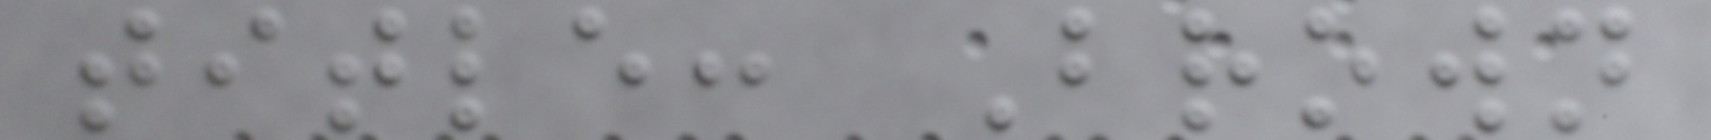title: Brown
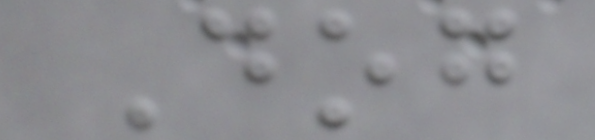Dog
